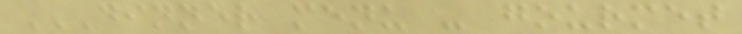DINNER MENU - GOURMET
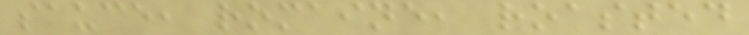sauce, romaine, roasted
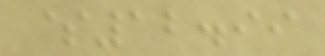$12.99
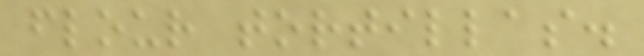flour tortillas.
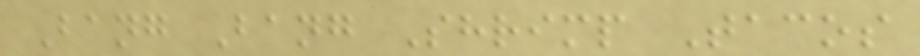Bang Bang Shrimp Tacos
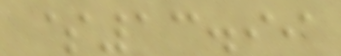$13.99
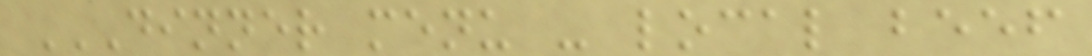DINNER MENU - LOCAL BEEF
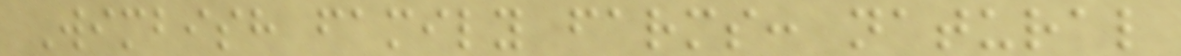Wimbish family farms: natural
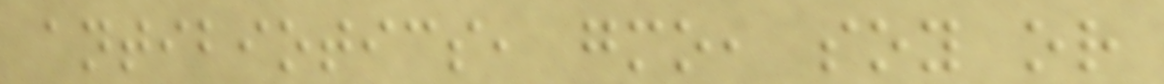antibiotics, gmo, soy or
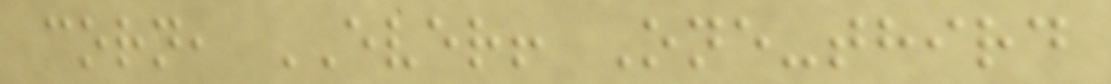corn, EVER! One-third
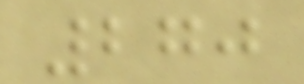270
